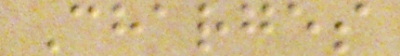Charges
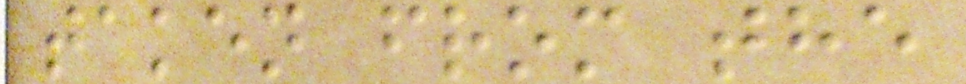taken from the
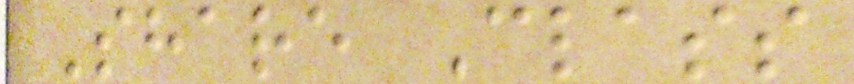Share Class
